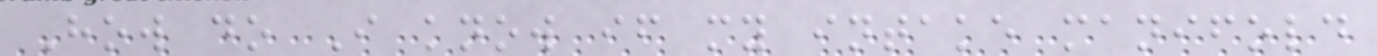How do I know if my intake manifold
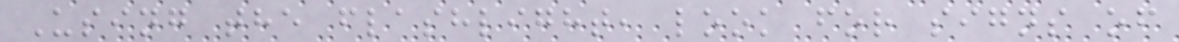Using the flashlight, look for signs of
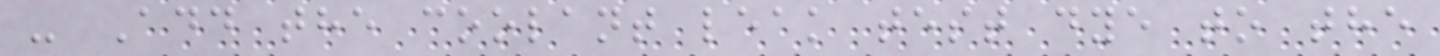- Add the coolant leak test dye to the
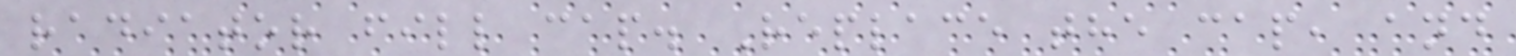radiator fill cap. Replace the cap, and
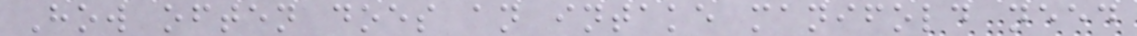How often does an intake manifold need
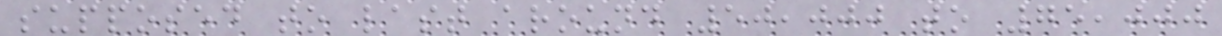supposed to last around 50,000 to 75,000
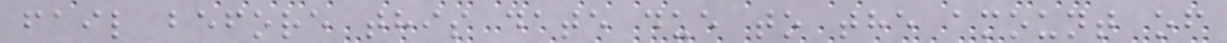fail before this date due to the amount of
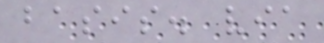basis. via
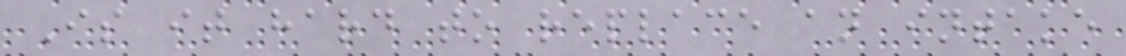Is it hard to replace an intake
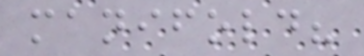manifold?
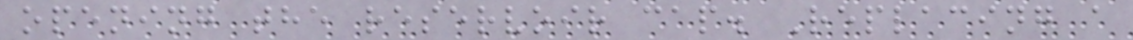opening the reservoir cap. Replacing a
